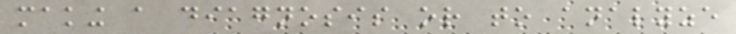making a diagnosis or to analyze
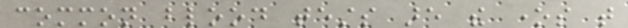common blood tests are the ones that
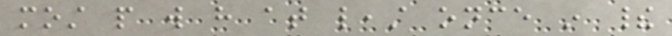most people will have at least once in their
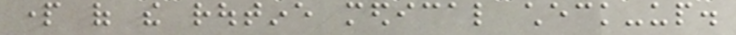part of the routine medical check-up.
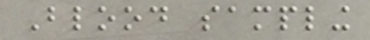Blood sampling
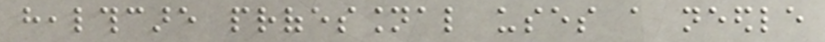healthcare professional uses a needle
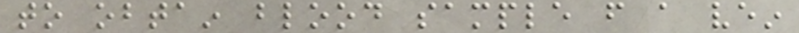to obtain blood sample from a vein
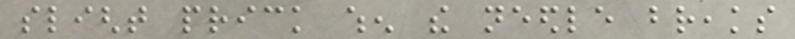slight prick when the needle breaks
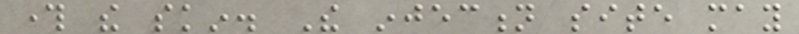through the skin. The injection site may
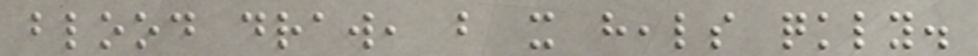blood draw, but it heals quickly.
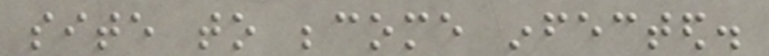site to become infected.
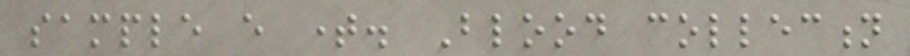sample every time. Blood collection
